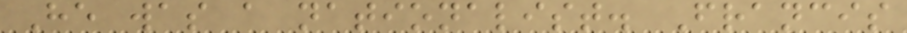He was a nationalist. Francis
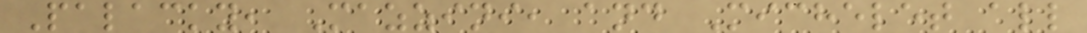Palacky, Mazzini, and Michelet all
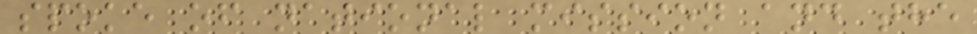spoke of national mission and the
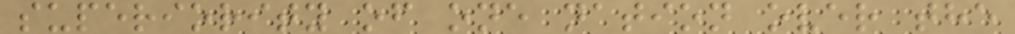superiority of one nation over the
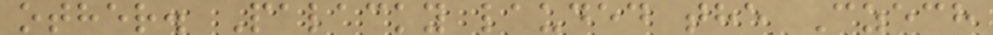other. Palacky lauded the Czech
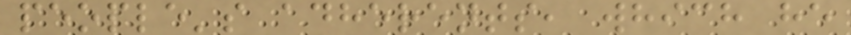people's adherents, which he
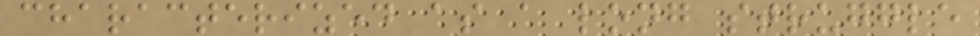characterized as a long struggle
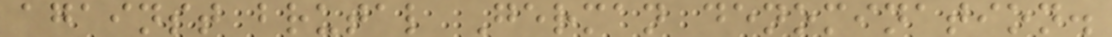against brutal German denomination.
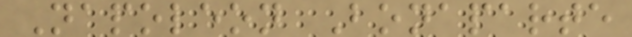Napoleon Bonaparte
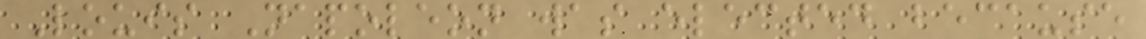Louis Napoleon was elected because
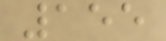155
